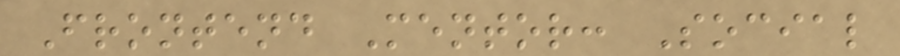Frontend Mentor: Social
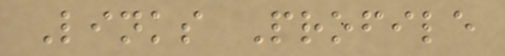Links Profile
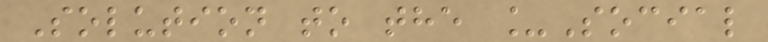Solution to the _Social
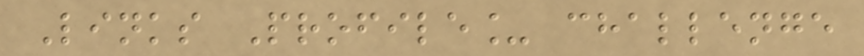Links Profile_ challenge
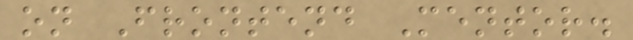on Frontend Mentor.
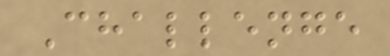Challenge
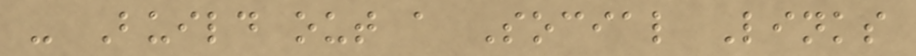- Build out a Social Links
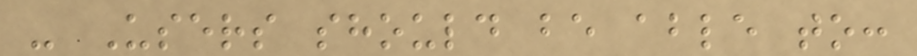- Users should be able to:
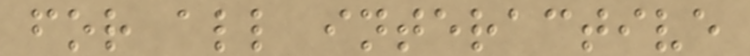for all interactive
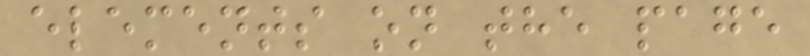elements on the page
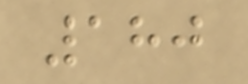180
